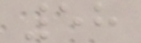58
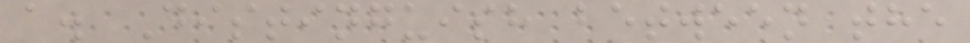a. Distinguish between the
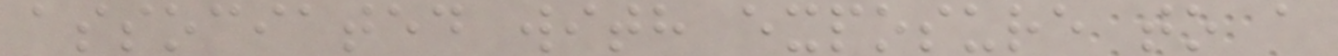associated with exposure to a
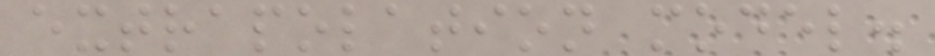extrapolation model.
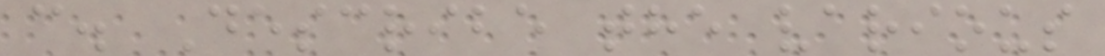c. Describe the various
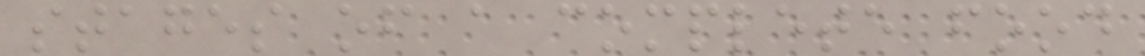stages of a complete food
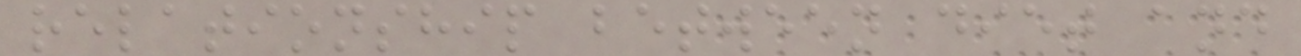relationship between diet and
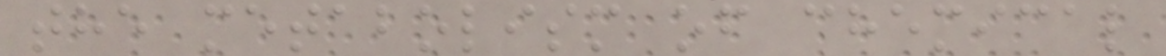the metabolism of chemical
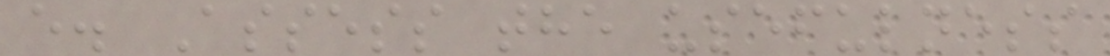e. Assess the usefulness
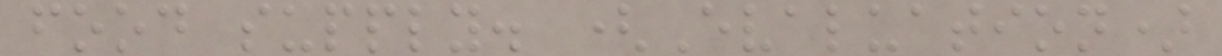food supply. (Evaluation)
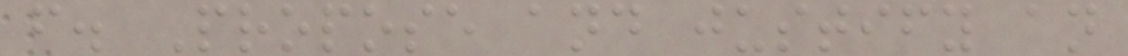f. Propose and justify an
